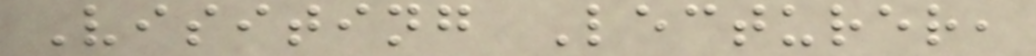Visiting Lecturer,
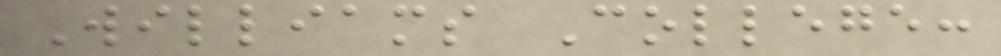Williams College:
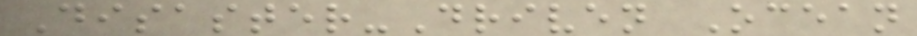Disaster-Driven Ocean
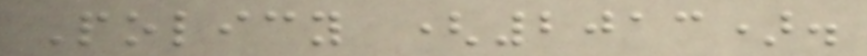Policy (2013).
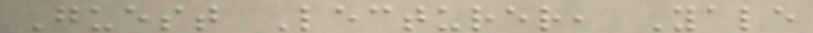Guest Lecturer, Yale
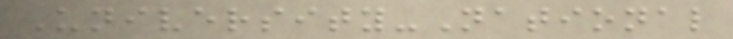University-National
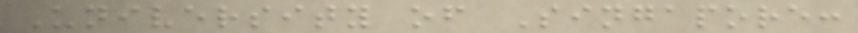University of Singapore:
